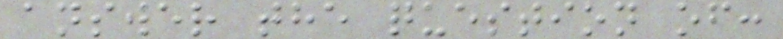answer the question of:
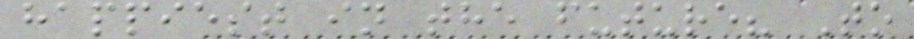happiest in the future? To
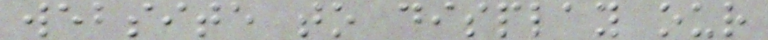website to display our
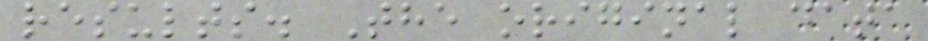results. The original data
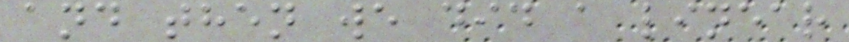and then we did a linear
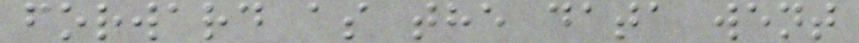forward as the data went
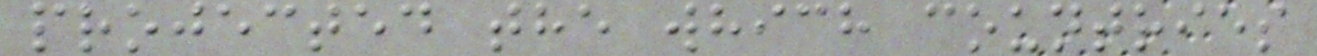projected the which countries
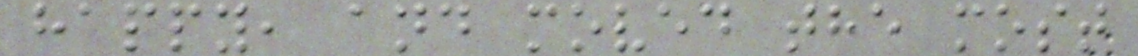happy, and moved the most
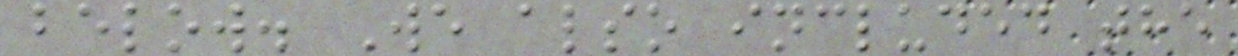below. We also included the
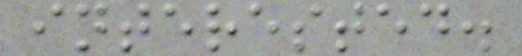interested.
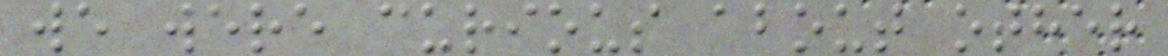we were curious about other
